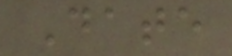Date
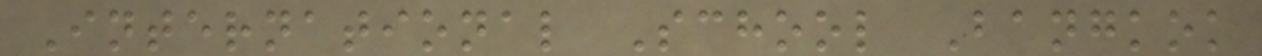International School Bangkok
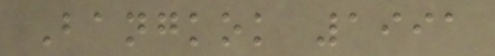Bangkok 1991
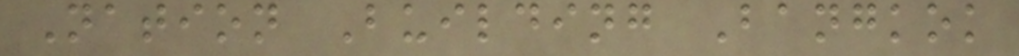Nation Building Bangkok
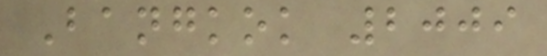Bangkok 2009
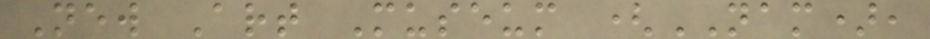New Art Museum (NAM),
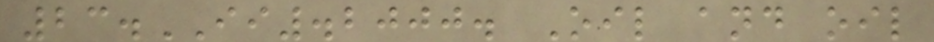23.II.2000. Oil and oil
